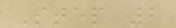Step 2
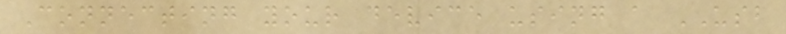Connecting your device using a USB
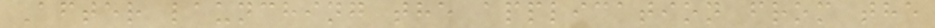After launching the application from the
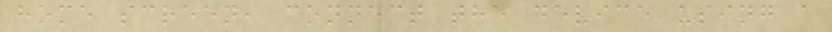home screen, connect the device using a
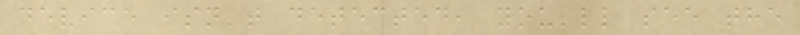device isn't detected, you'll see the
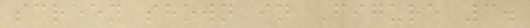screen shown in Figure 3.
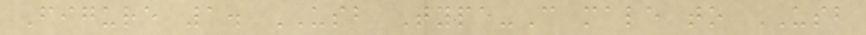Figure 1. USB Type-C male to USB
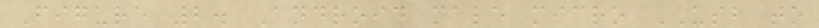Figure 2. Android male micro USB to
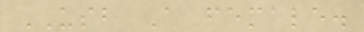USB A female.
